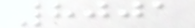8001
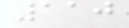110
